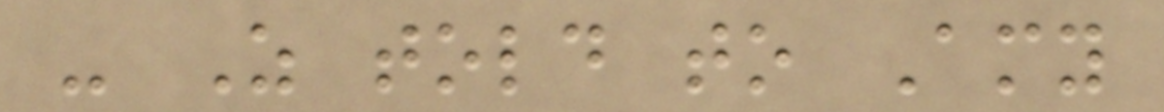- As told to Amy
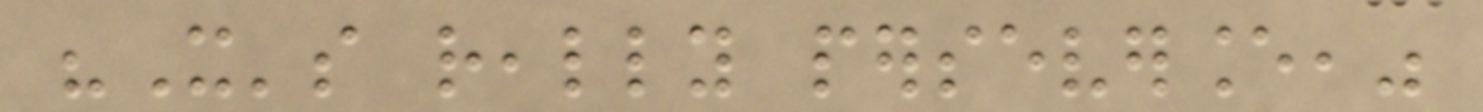"It's really perseverance,"
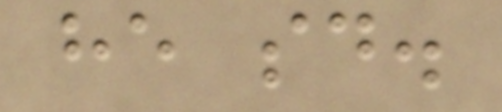he said.
